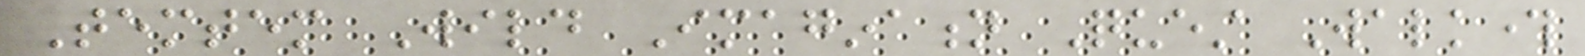Temtem Wild Imagination Quest Walkthrough
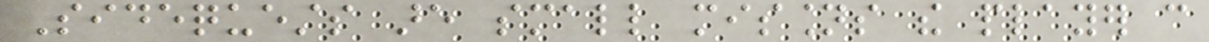Sidequests are small missions the player can
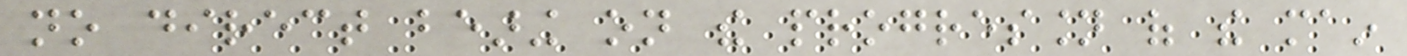no direct bearing on the progression of the main
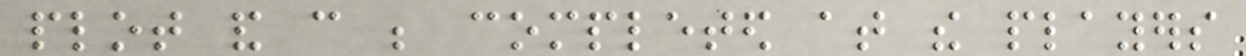plot and can be completed at the players
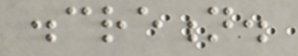discretion.
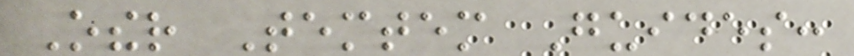Other Temtem Guides:
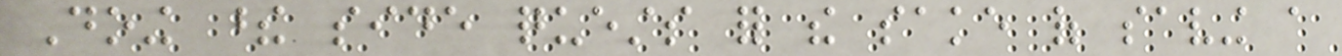Doing these side quests for the sake of saving a
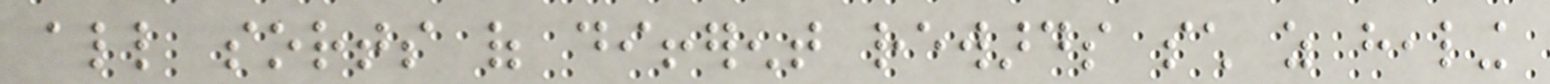all sorts of different rewards such as healing
